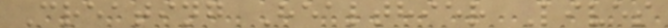Creating Healthier Lives
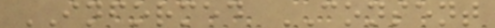INFORMED CONSENT
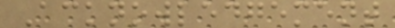Acknowledgement
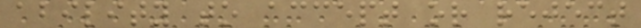ability to accept or reject
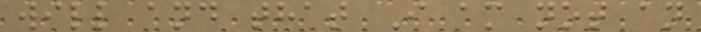will and that I am not an
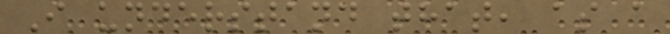I understand that, as a
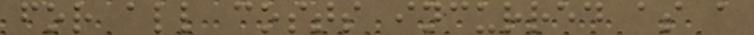for all costs incurred as a
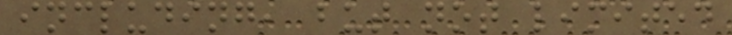including, but not limited
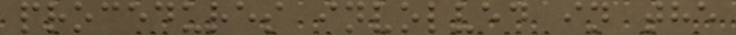procedures involved in the
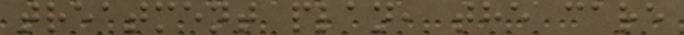treatment plan, the care
